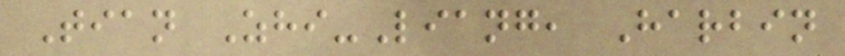Tian Zhi-Liang, Harbin
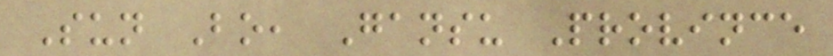Sun Bo, Gansu Province
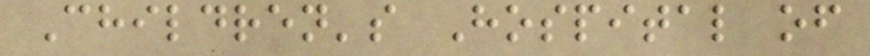Children's Hospital of
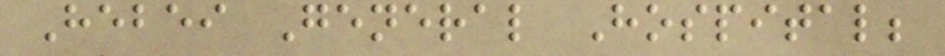Hebei General Hospital;
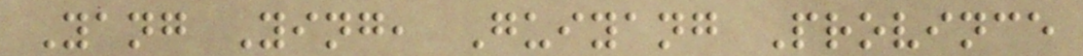Yang Ying, Guiyang Province
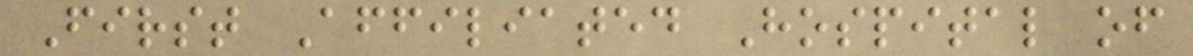First Affiliated Hospital of
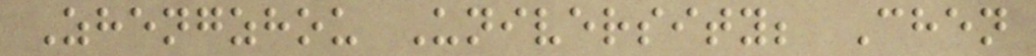Zhengzhou University; Chen
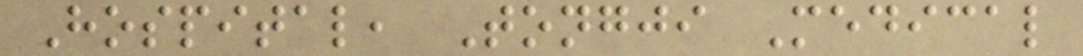Hospital, Tongji Medical
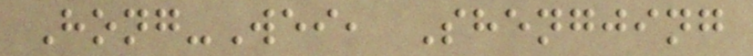Hong-Wei, Shengjing
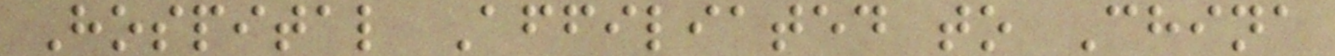Hospital Affiliated to China
